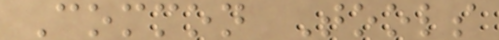Common Tools
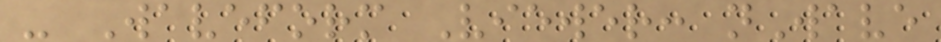- Waveform Viewer: nWave
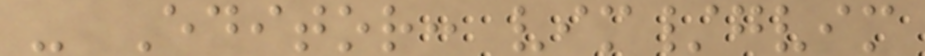- Editor: vim/gvim
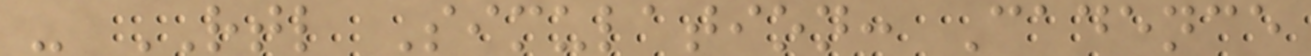- RTL Simulation: Cadence
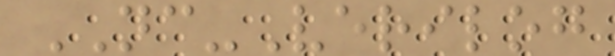NC-Verilog
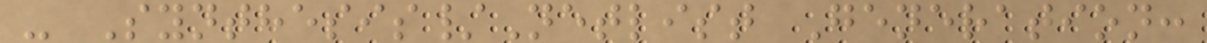- Synthesis/Netlist Generation:
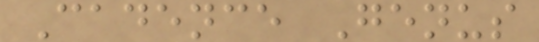Cadence Genus
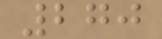270
